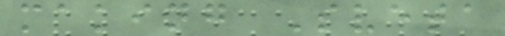making Sveta
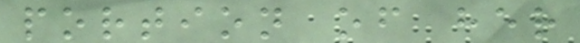portion of her
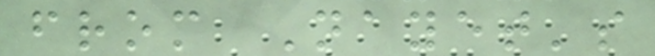from Nayet's
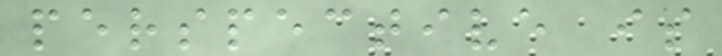perspective is
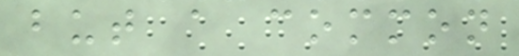but a common
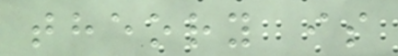theory is
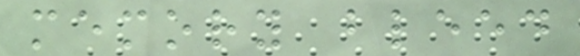memory bleed
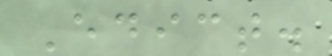Edict.
